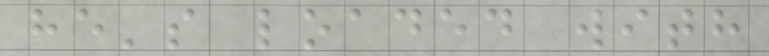he's loaded with
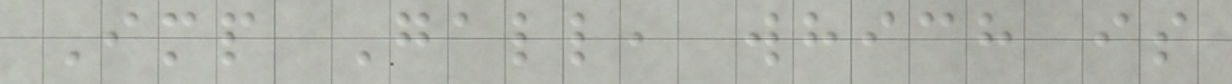Imp Gall, which is
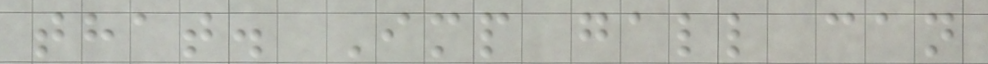that. Imp gall can
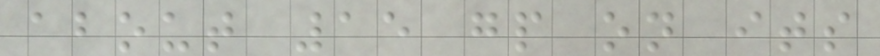about 15 gp on its
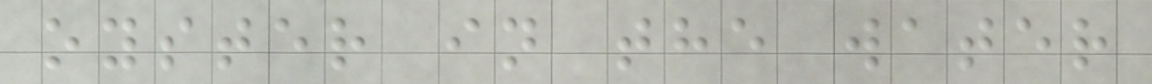oyster in the water
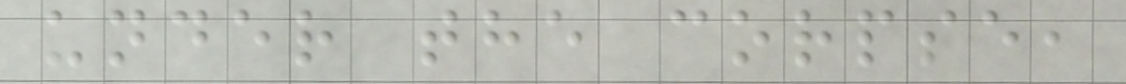under the corpse,
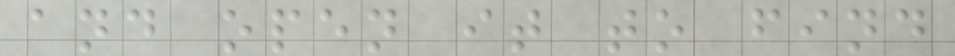and open it to find
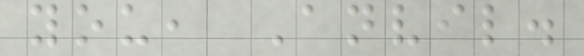you, Anvil.
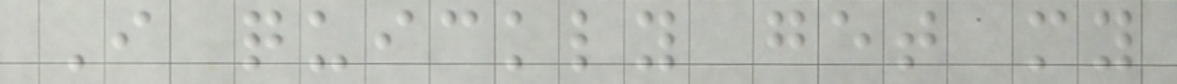I quickly get my
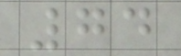74
